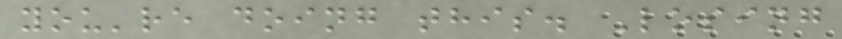you're doing this. Losing
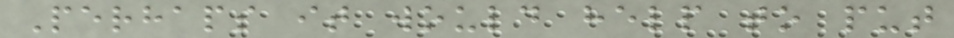Perhaps it would help to put
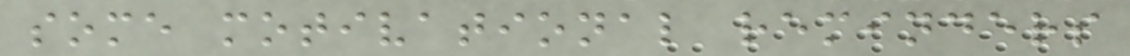some motivational reminders
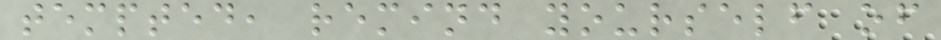tempted, remind yourself of
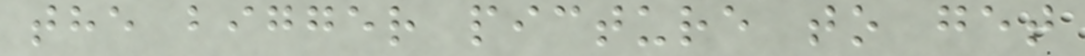the bigger picture to get
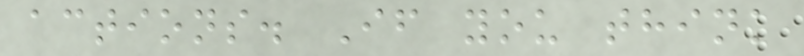actions. If you think
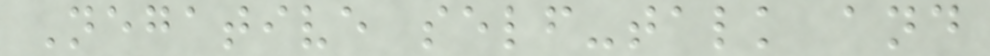Negative self-talk and
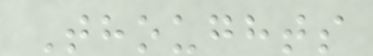Thoughts
